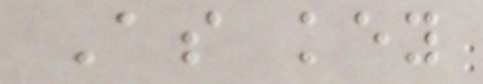As key
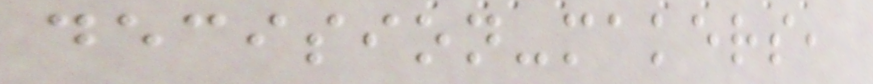decision-makers,
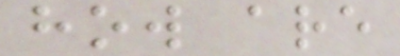how are
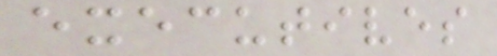executives
